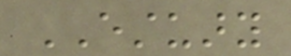ESTUARY
